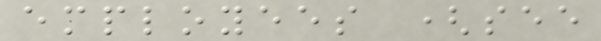employees (see
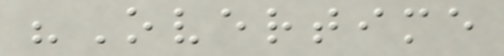"Overtime
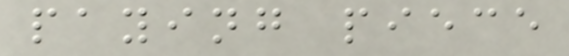paying piece
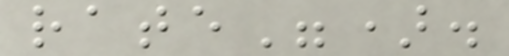rate").
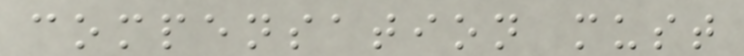compensation must
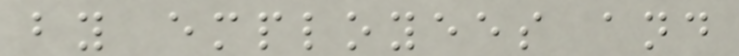by employees and
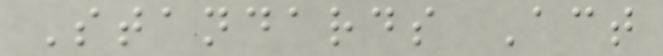Standards Act
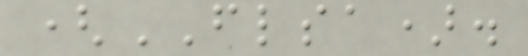(FLSA).
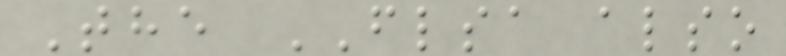The FLSA also
